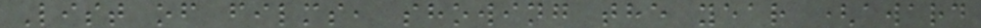List of films, showing the year (award
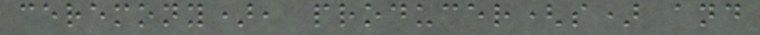ceremony), producer(s) and
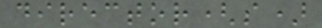director(s)
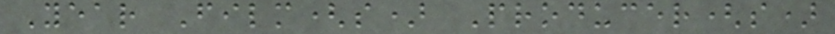Year Film(s) Producer(s)
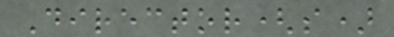Director(s)
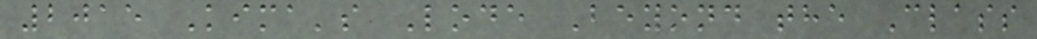2015 Kima's Lode Beyond the Class
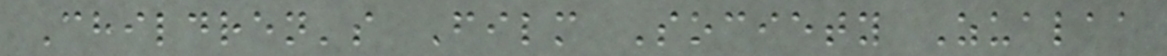Children's Film Society Zualaa
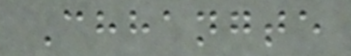Chhangte
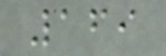169
